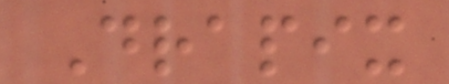Drapix
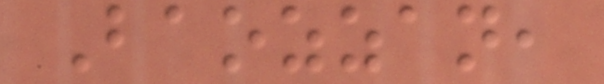Baozzan,
